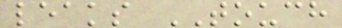leaks TOUCH
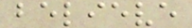believe
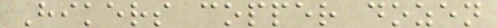Hikers copper dozen
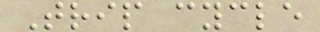Trip cycle
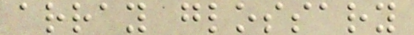array glossary
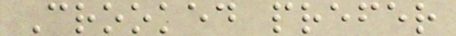Crooked prefer
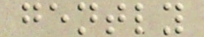gently
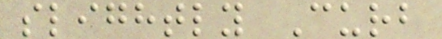slightly Curb
